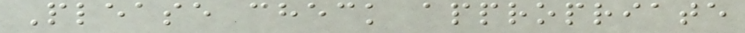Please check appropriate
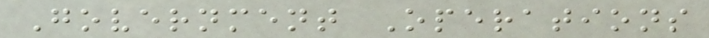Government Operations
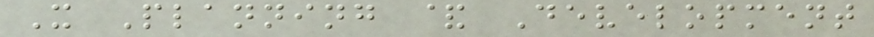X Planning & Development
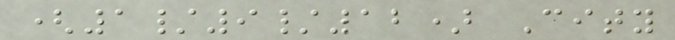(1/9/12) City
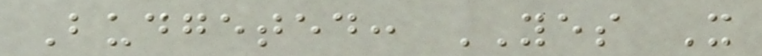Budgeted: YES X
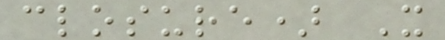closure) X
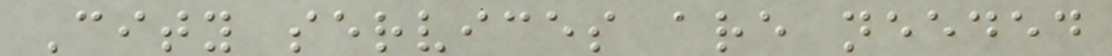City services are needed
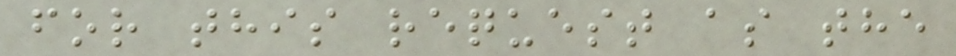for this request as the
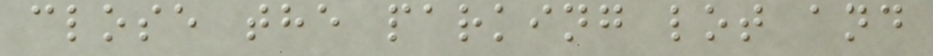close the parking lot and
